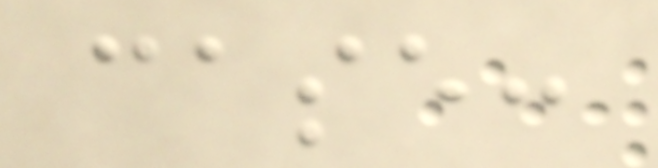case:
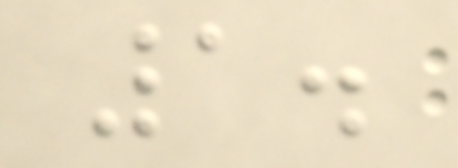1.
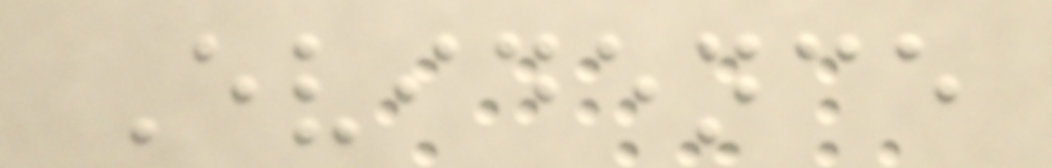Evidence
